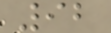92
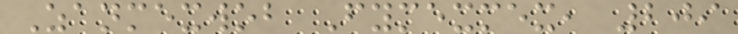Zanmexwob Fymexmex, 209
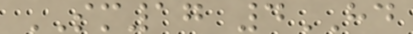SM17 4HD
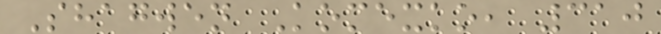Shagwen Komexko, 310
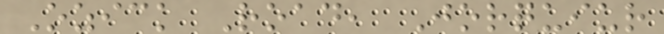Ozick Road, Jorquiur
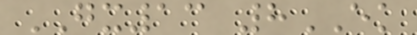GX13 8EK
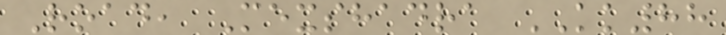Road, Mexshadra KK88
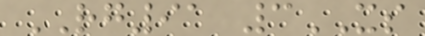RG91 3XS
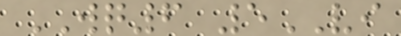WQ6 5VI
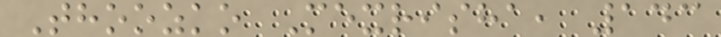Thoozko Mexrisha, 143
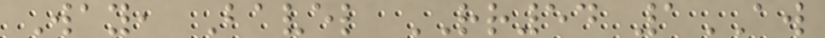Way, Bavel RR54 1AW
